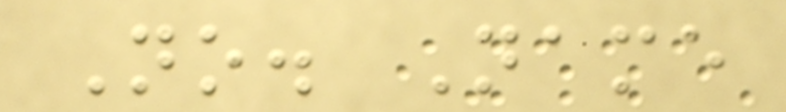No. Name
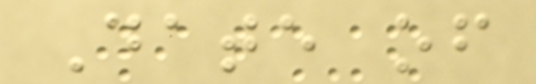Date of
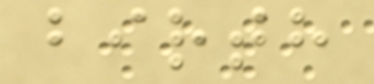birth
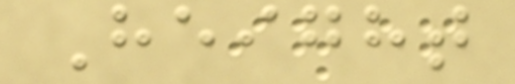Height
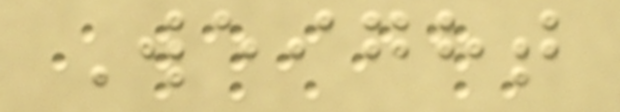Weight
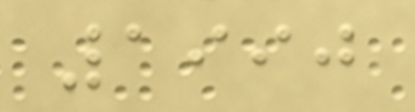1990
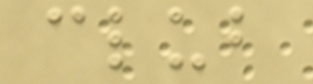club
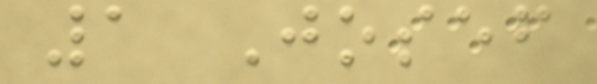1 Josef
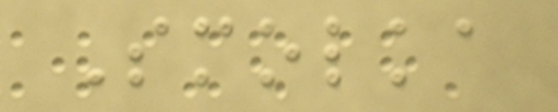Smolka
